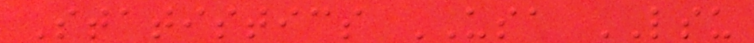Statistics USA LSU
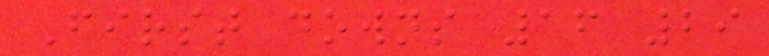First downs 16 29
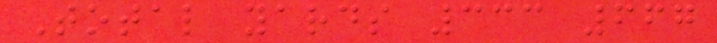Total yards 333 667
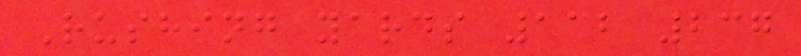Rushing yards 112 237
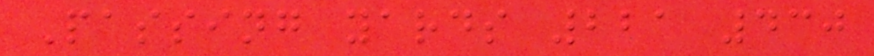Passing yards 221 430
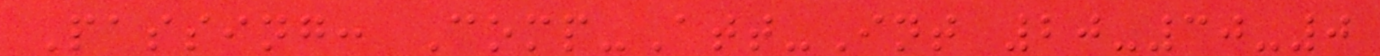Passing: Comp-Att-Int 20-30-0
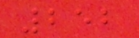252
